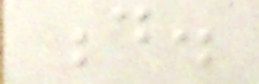d.
